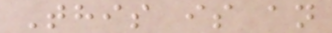This is an
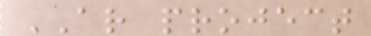AR project
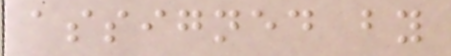assigned by
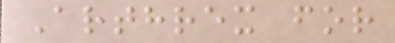Arthrex for
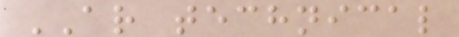AR technical
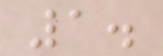1.
